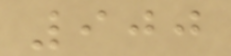900
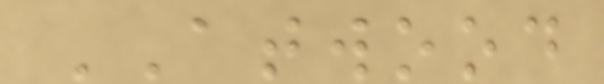ATWOOD
